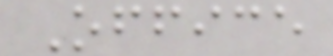Office
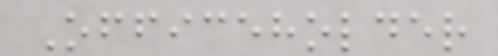Officeholder
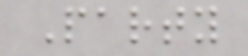Party
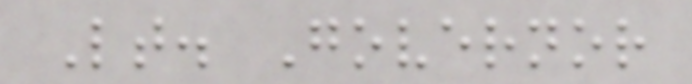Lt. Governor
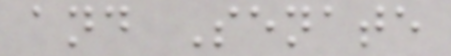and Senate
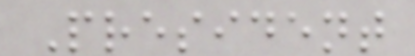President
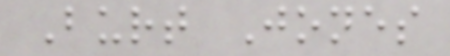Burt Jones
